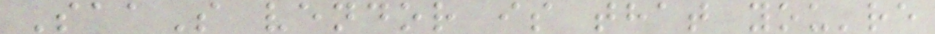SaaS vendor is that you're
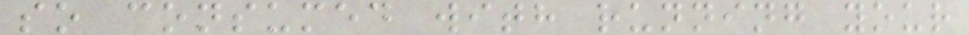so consumed with running your
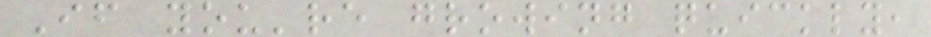If you're growing quickly,
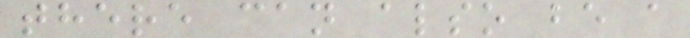there can also be a
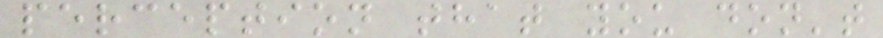perception that you don't
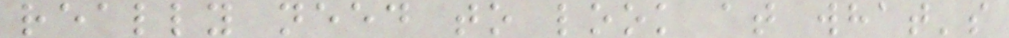really need to look at what's
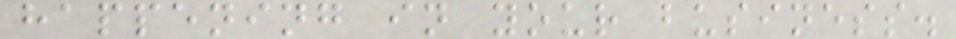happening in your business.
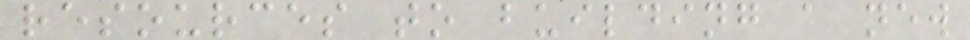resources to building a new
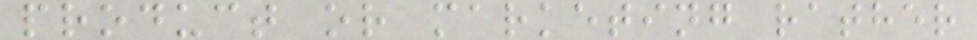product or marketing rather
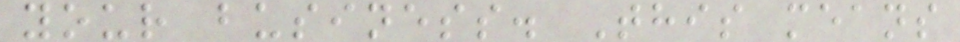your business. This means
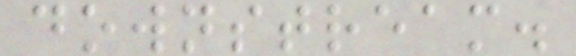downstream.
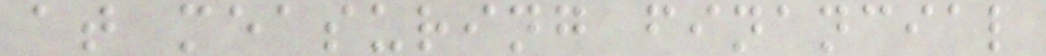at measuring financial
